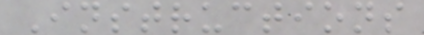Instructions
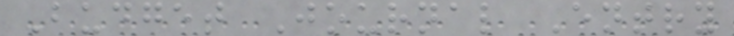Budget Journal Entry
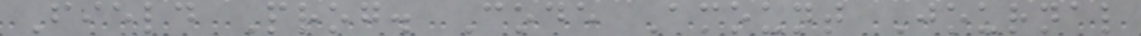Field Prog. Code Amount Journal
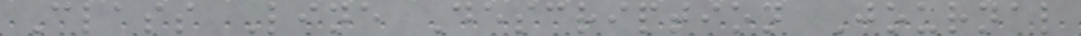Class Line Description Journal
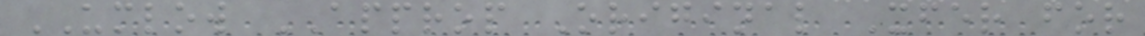UMLOW APPROP Original Xfer for
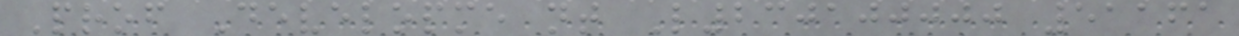Prof Developme nt L230100000 51161
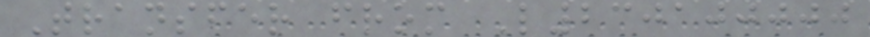Transfer from L230100000
